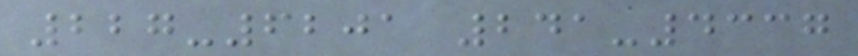227-6201 241-4337
